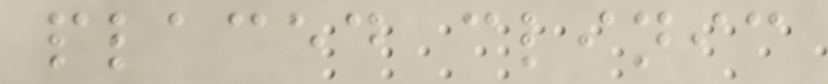placed clinic
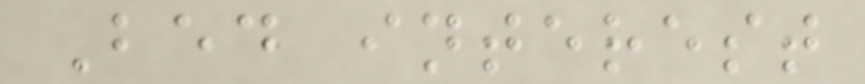Bed interest
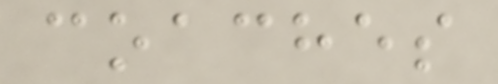coaches
